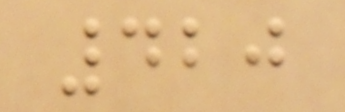420
